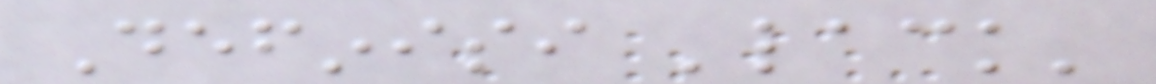Definisi 'lack'
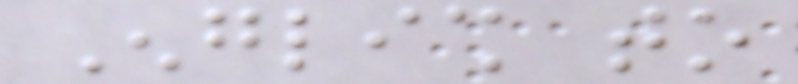English to
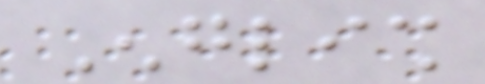English
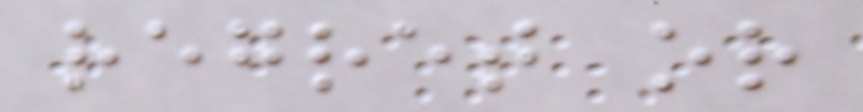regret or
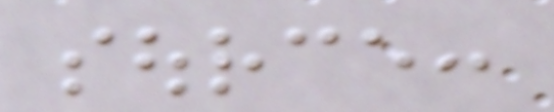source:
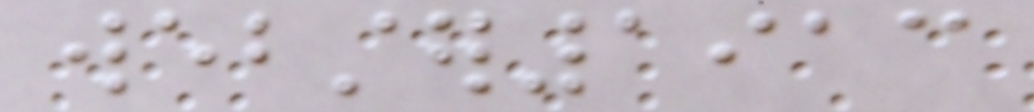webster1913
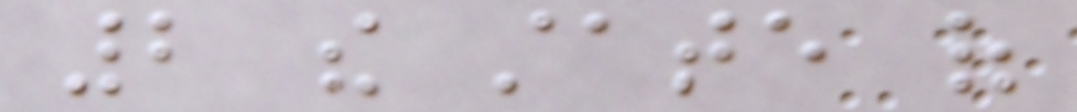2 the state of
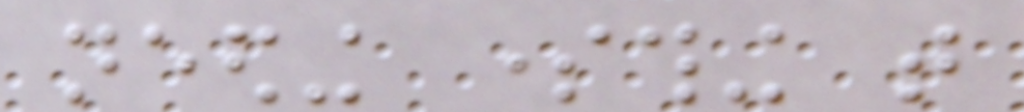needing something that
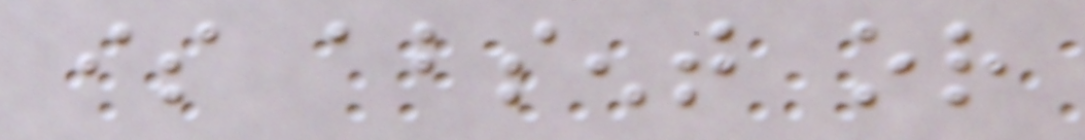is absent or
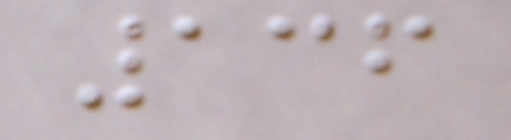136
